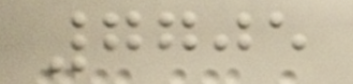7705
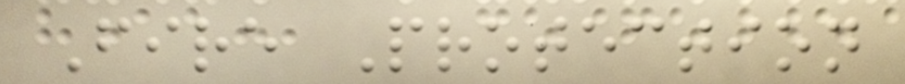Fire Protection
